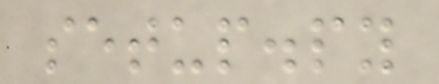setup.py
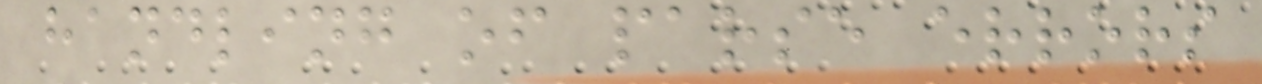handling of parse errors
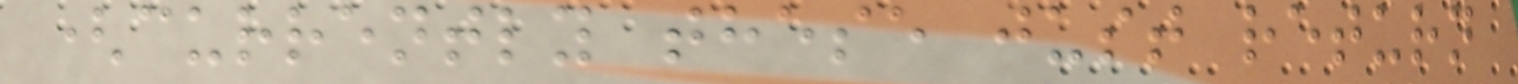(currently these just return
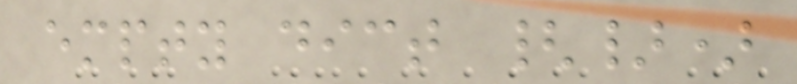empty dict {})
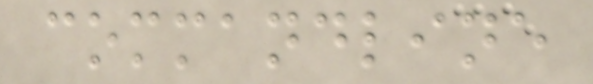commandline
